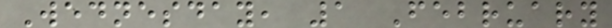Wednesday, 1 February
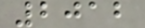2012
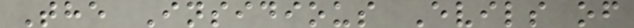The Insidious Evils of
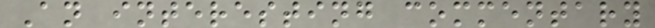An interesting commentary
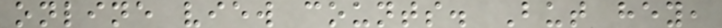online view counts. But hey,
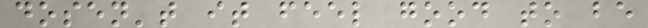dosen't it feel good to be
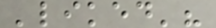'liked'?
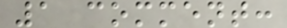1 comment:
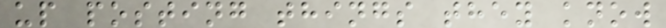up posting things they know
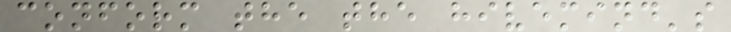conform the the hivemind's
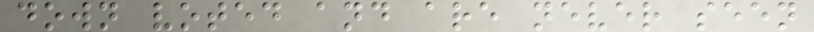down voted and are never seen
